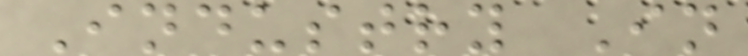Industry In
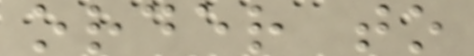order to
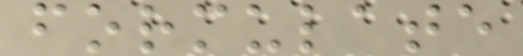formulate
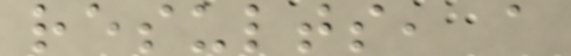results, a
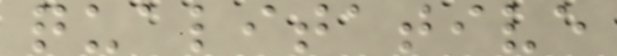qualitative
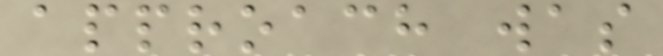approach was
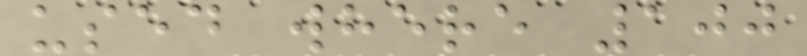used where 100
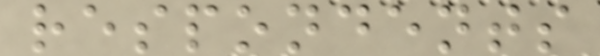respondents
